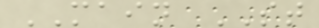MAIN ST
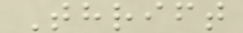Thrift
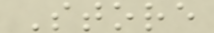Store
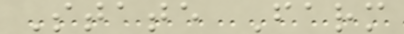State Farm
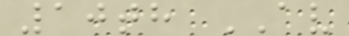10th AV
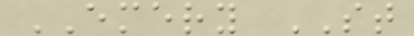EMERY ST
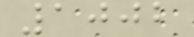1002
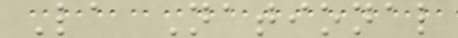La National
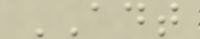ADT
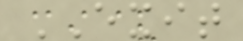EXIT
